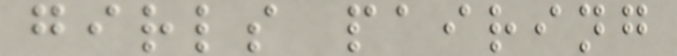girls pairing
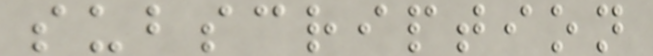subscription
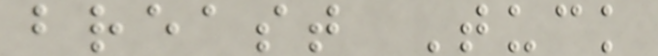breast Tuck
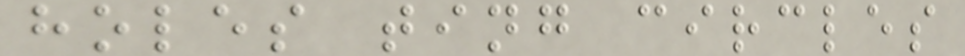holes ting circles
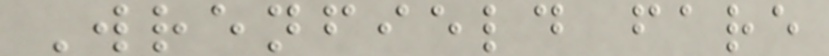Wrenfield fare
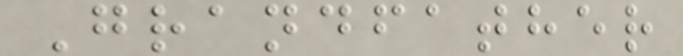Grandfather
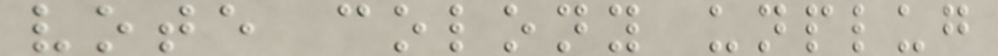vote colony unplug
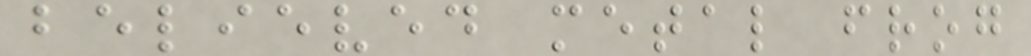believed metal frog
